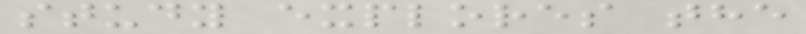study explores the
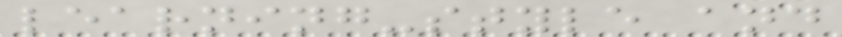learning-style and
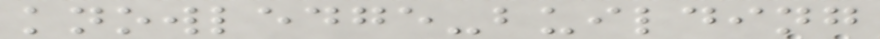knowledge-building
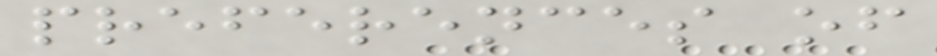preferences of
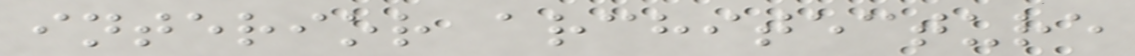interior architecture
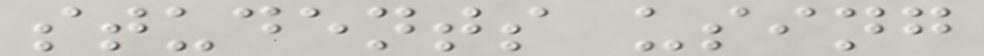students using
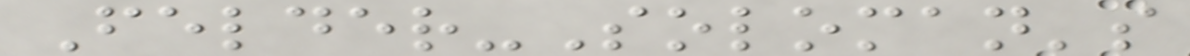Felder-Soloman's
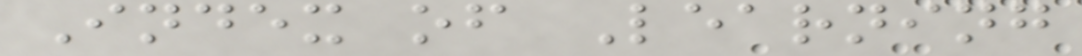Index of Learning
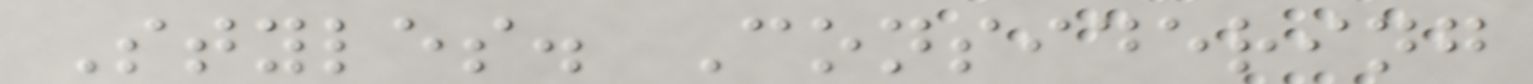Styles. Considering
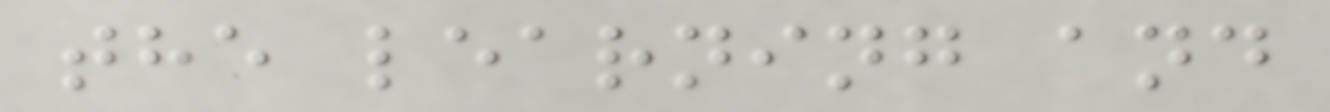the learning and
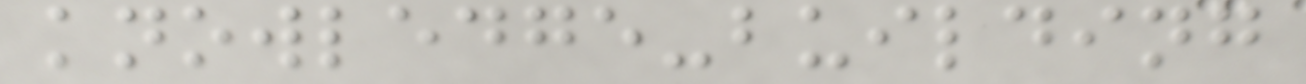knowledge-building
